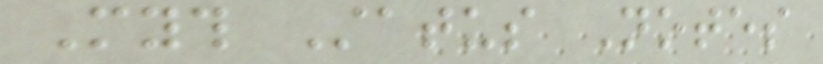Myth Status Notes
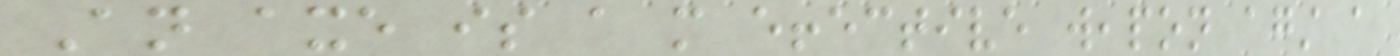An axe is a more effective weapon against a
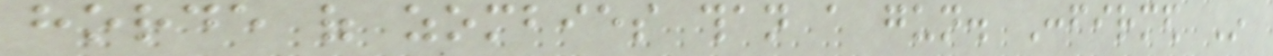horde of zombies than a gun. Confirmed In
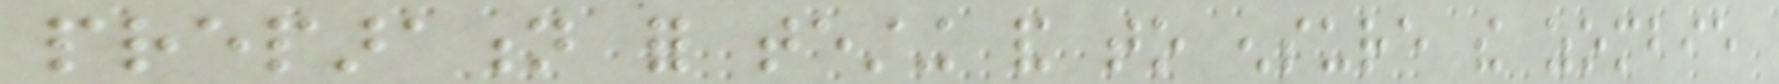preparation for testing and to ensure the zombie
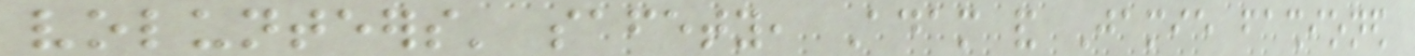volunteers' safety, Adam and Jamie fashioned
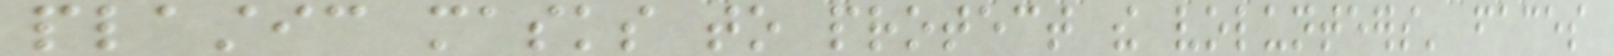plastic masks to protect the volunteers' faces
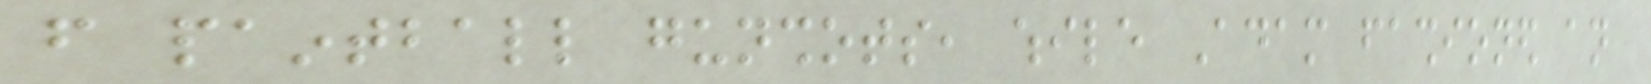from paintball gunshots, while Adam fashioned an
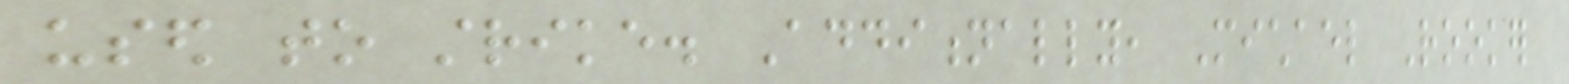used to strike. Additionally, Michael Rooker
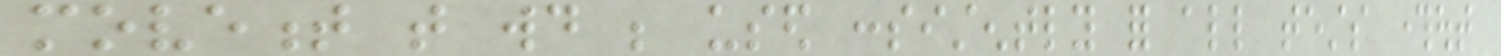movement that would be used consistently for all tests throughout
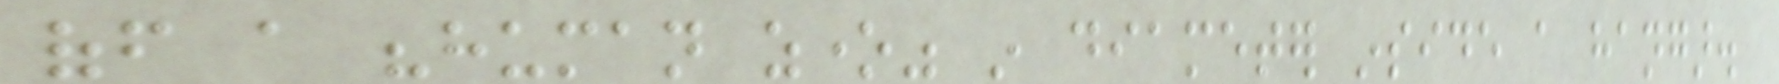off a "human zone" in diameter inside a hangar.
